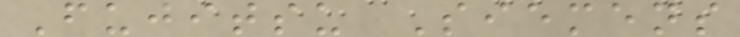Fujitsu Siemens
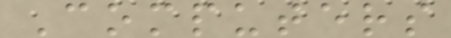Computers
